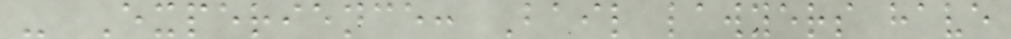- Experience: Bail lawyers have
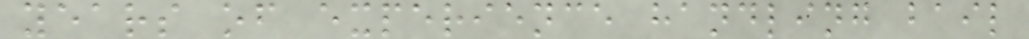years of experience handling bail
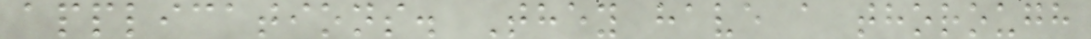applications. They have a thorough
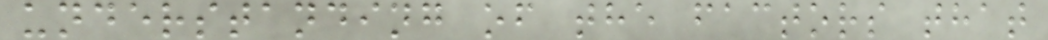understanding of the factors that
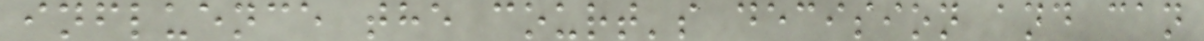influence the court's decision and can
